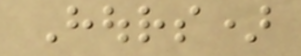Hours)
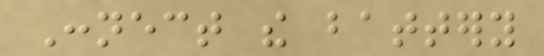Connect the battery
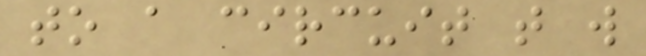to a circuit that will
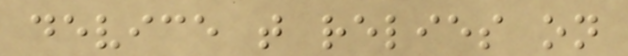device that relies on
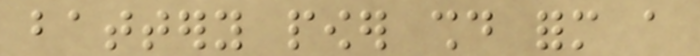battery power should form a
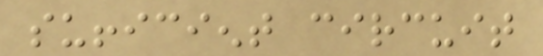sufficient circuit
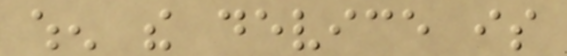when the device is
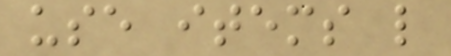use items like
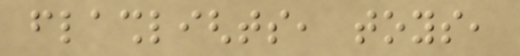flashlights, toys,
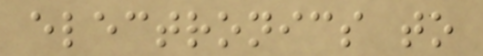electronics to
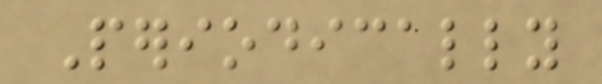Periodically
